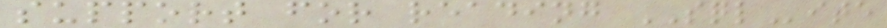support for reading SQLite
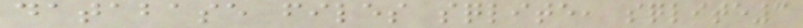database files sqlite, sqlite3
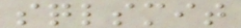sqlsmit
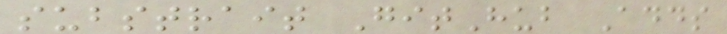substrait GitHub Adds
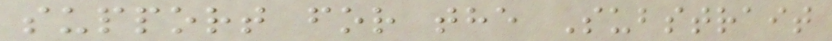support for the Substrait
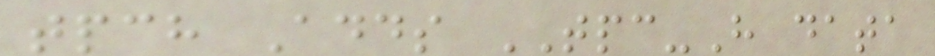tpch Adds TPC-H data
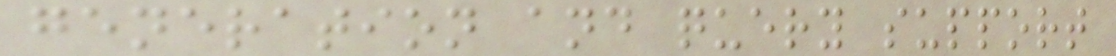generation and query support
